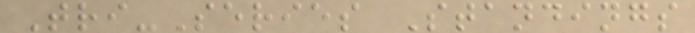Tri-Series Standings
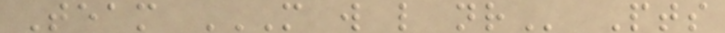Team M W L NR Pts
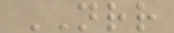NRR
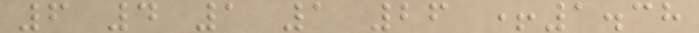6 4 1 1 26 +1.38
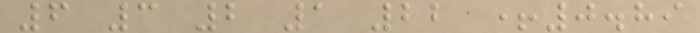6 3 2 1 22 +0.89
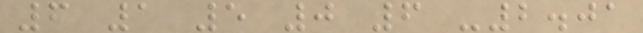6 1 5 0 6 -2.01
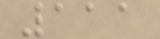111
